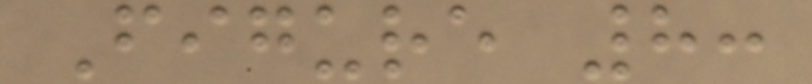Figure 8:
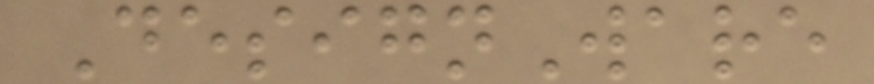DesignWare
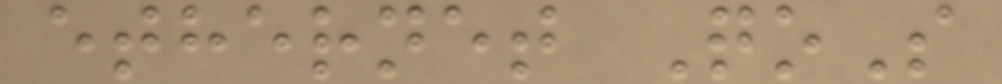ethernet QoS
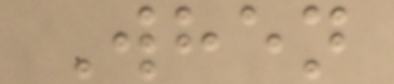When
